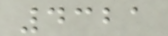4321
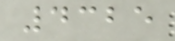4325
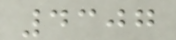4307
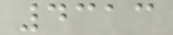4313
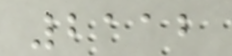2112
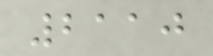2110
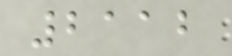2112
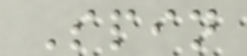Spin
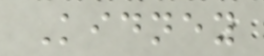Kidney
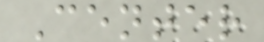Center
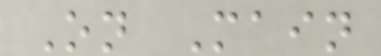On Main
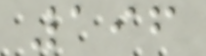196
